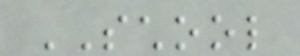SCHOOL
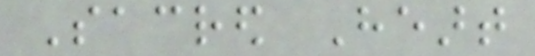Sacred Heart
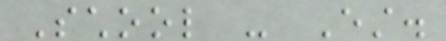School - Est.
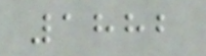1882
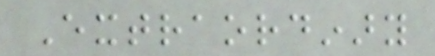Extraordinary
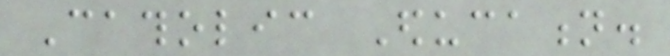Catholic Education.
